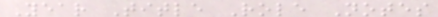Year Title Role Notes
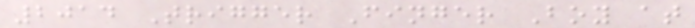2014 Trigger Finger Boy at
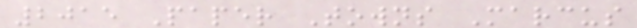2015 Paper Towns Marcus
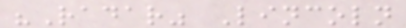"Radar" Lincoln
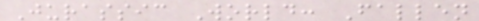Jurassic World: Fallen
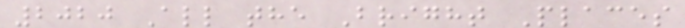2020 All the Bright Places
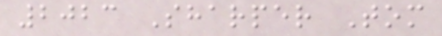2023 Sharper Tom
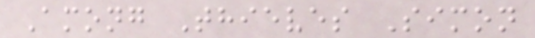Among Thieves Simon
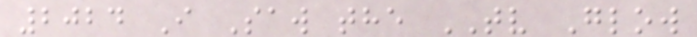2024 I Saw the TV Glow
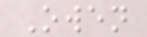Owen
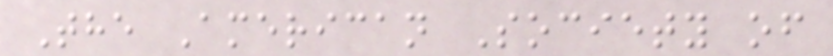The American Society of
